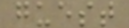guest
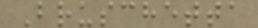Bruschetta
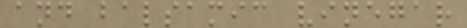and balsamic vinegar
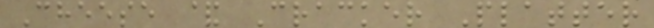Cheese & Cracker Platter
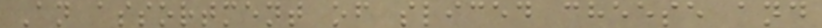An assortment of sliced cheese and
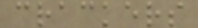crackers
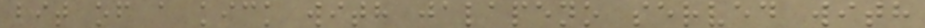bit of a kick with jalapeno served with
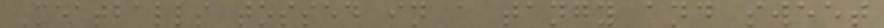Meatballs tossed in a tangy and sweet
